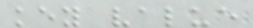key value
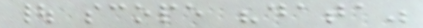| scope "data"
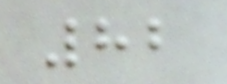82
